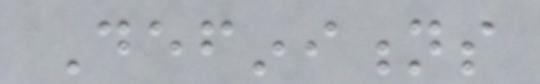Definitions
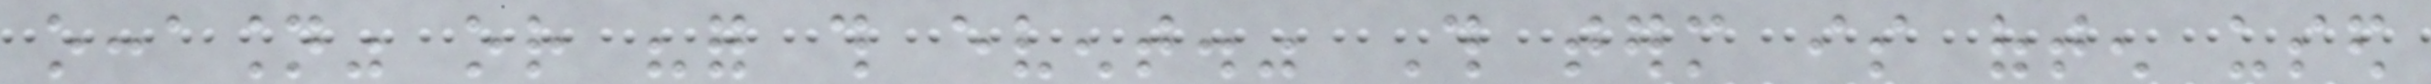occasion" or "for this event." This term is often used
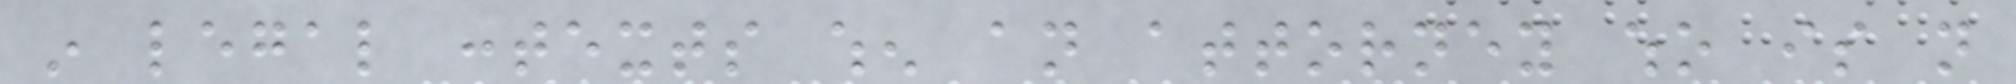in legal contexts when an attorney who is not
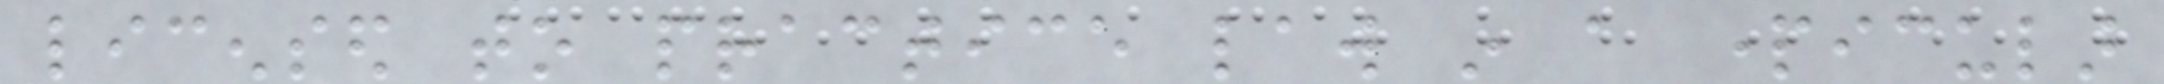licensed to practice law in a particular
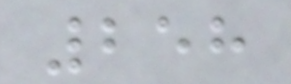258
